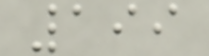199
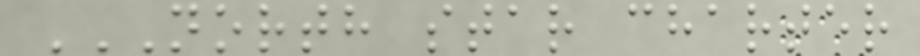NORTH STAR CHARTER
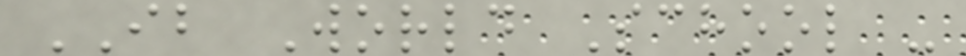IB World School -
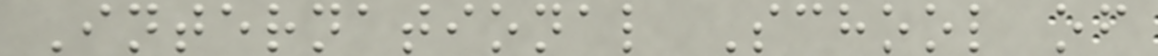International School of
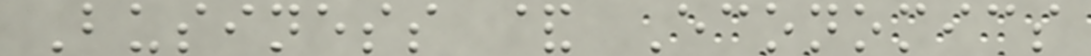Business & Economics
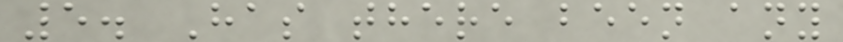5. Has there been any
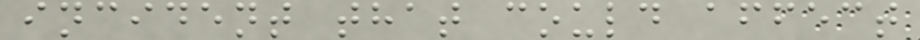incident that could affect
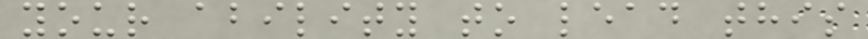your ability to lead this
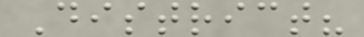District?
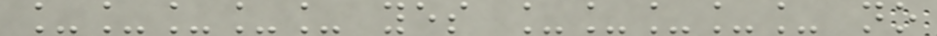_____ yes _____ no
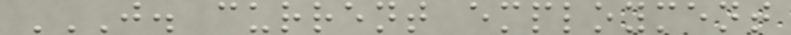J. CURRENT EMPLOYMENT
